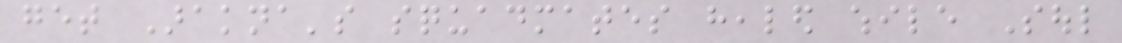get Arakna's squadmates healed while Soul
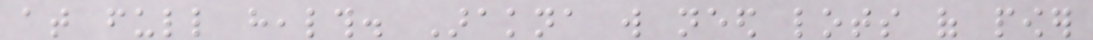at full health. Arakna will need lots of power
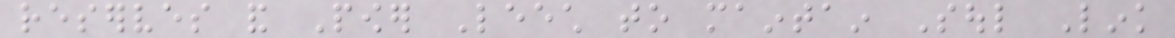reserves and Power Leech to maintain Soul Link
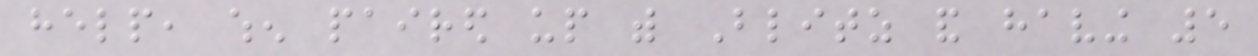help, when paired up with Blitz and having 5
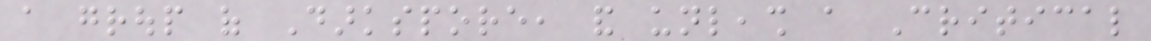a group of Darkspore, and unleash a Critical
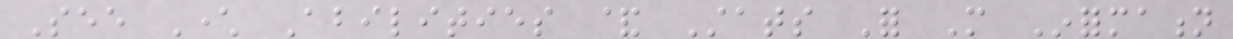See Character Abilities & Stats For More Information
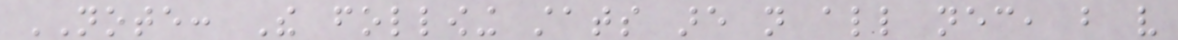NOTE: The following stats are not all necessary, but very
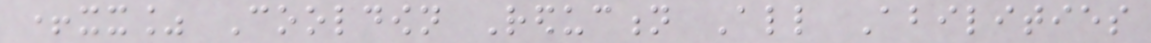+xx% Cooldown Reduction All Abilities
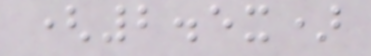(2.5x)
